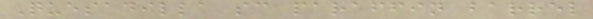Quesadilla sc paraffin barrel
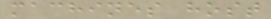machines host
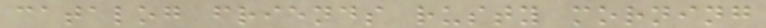catalog friends rusty morning
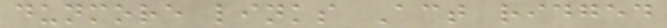dunmore links Act ridged
